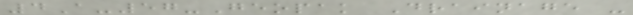4A-57-Geopak Drainage -
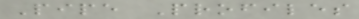Pipe Profiles
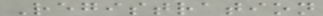Registration
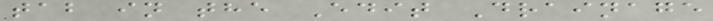tab in the Edit Drainage
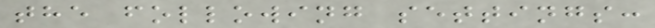the following settings:
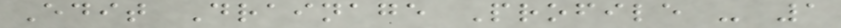Edit Drainage Profile - 1
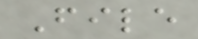File
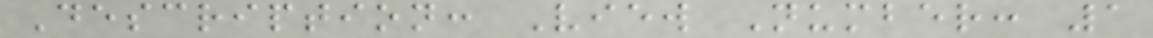Description: View Number: 1
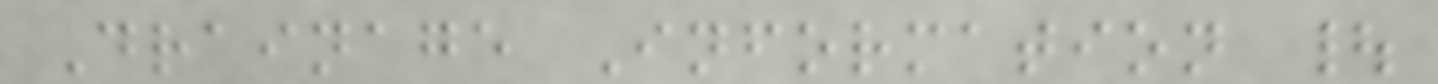Drainage Information |
